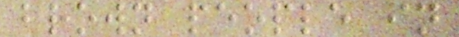brown people in
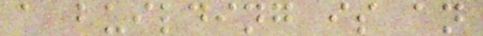a building is an
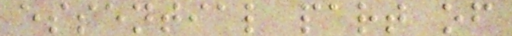essential part of
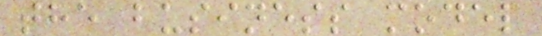the business model
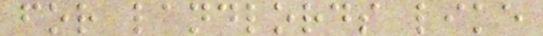for landlords like
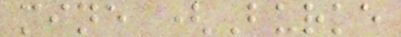mine (Burke
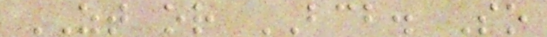ZT or BCB. So
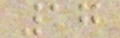17
